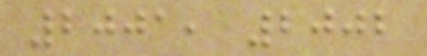2001, 2002
